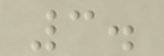3.
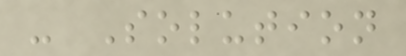- Solution
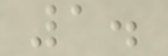1.
